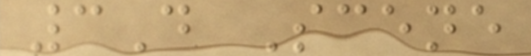3D Scene
